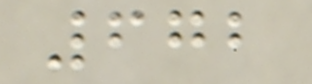672
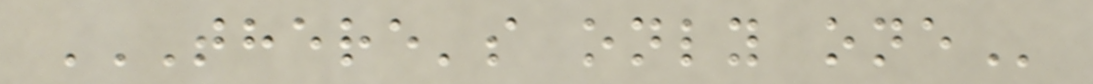THERE'S ONLY ONE
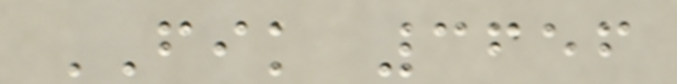FIK 3656
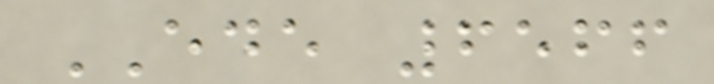EDE 6566
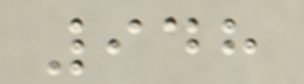948
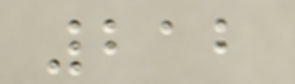212
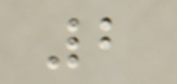2
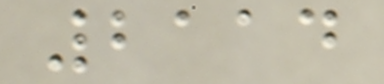2114
